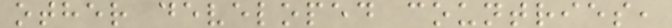other developed countries,
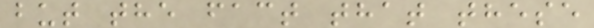but the fact that these
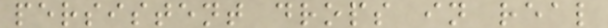persistent drops in real
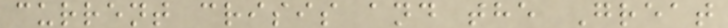current crisis and the Great
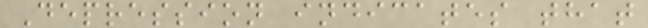Depression indicates that
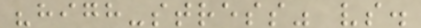"high-stress" vs.
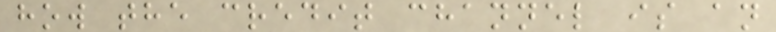how the credit channel is an
